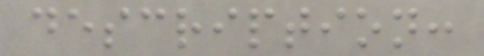description:
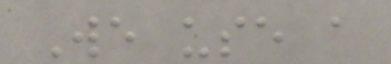We use a
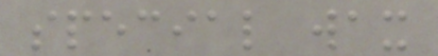special wax
